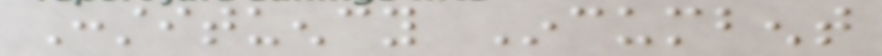Constituency Incumbent
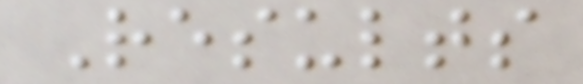Results
